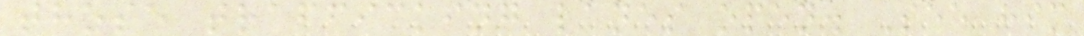those trafficking lanes open. See him
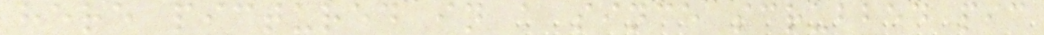here pictured in a since scrubbed pic
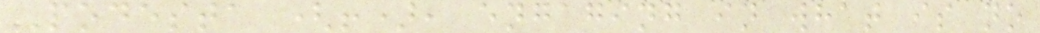Podesta (!), engaging in what is no
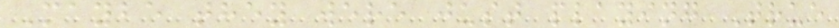Maybe they were just playing True
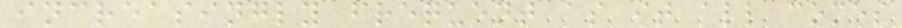increasingly frequent as it all comes
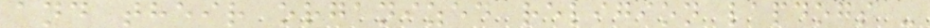and their organized religion lapdogs -
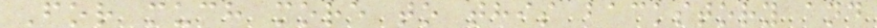For much more to this backstory and
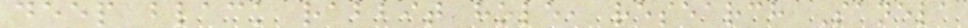deep black rabbit hole, research Sanela
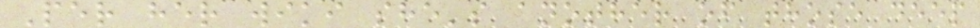Per her wiki she's another of those deep
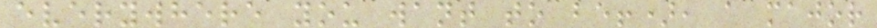everywhere you want to be!), a major
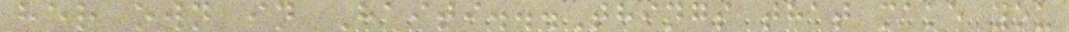her own in Haiti...Things that make you
